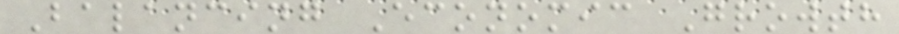Balancing Economic Growth
